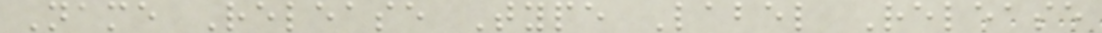Name Release Type Label Release
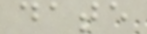date
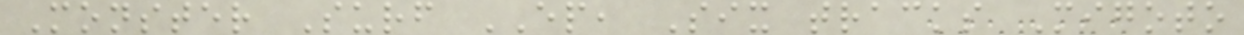Monster Surf EP, Six tracks Migoto
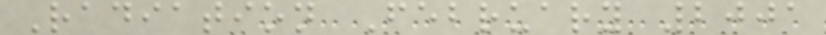Radiation February 2001
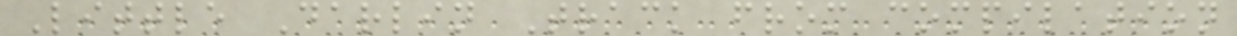Little Darlin Track from compilation
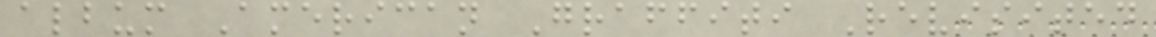album American Graffiti Revisited
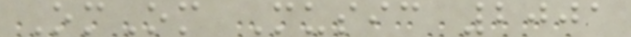OmOm Music 2001
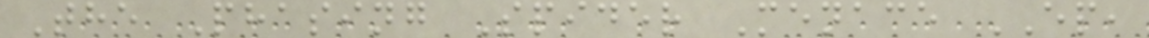The Phasing Spider Menace EP,
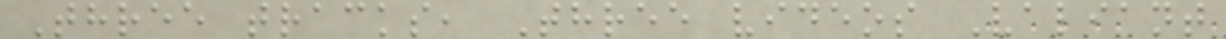Three tracks, Three videos Valiant
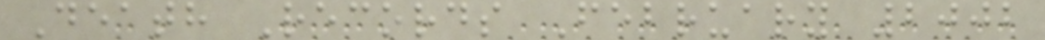Death Records February 2002
